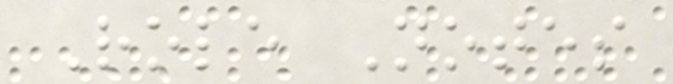Role Notes
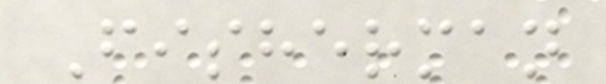Fisherman
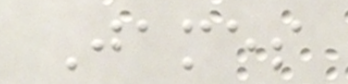James
